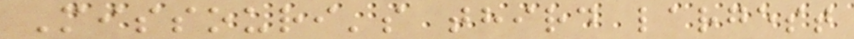Missouri's third largest
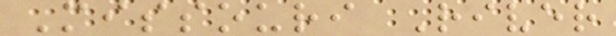Missouri River
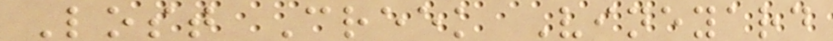Lost Creek Vineyard
